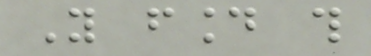You found this
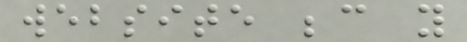website because you
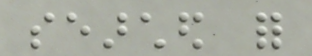searched for
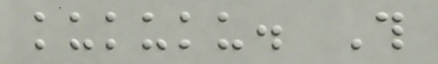kukuku. This
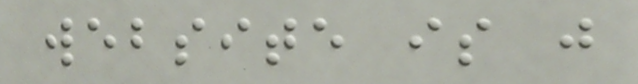website is just
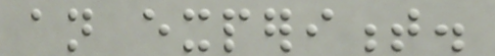an experiment.
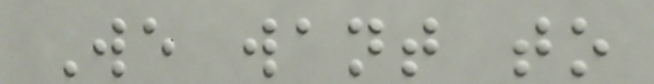We want to
